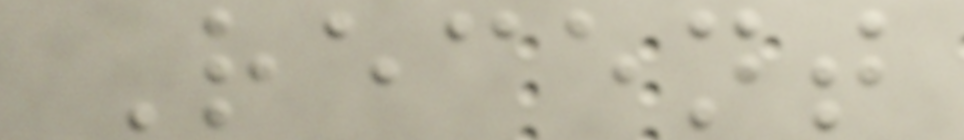Recent
